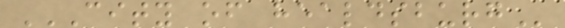CITY OF HEALDSBURG
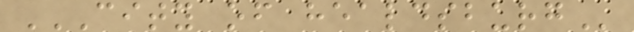CITY OF HEALDSBURG
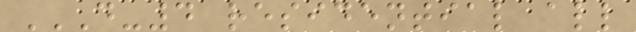D-4 RESIDENTIAL ALL
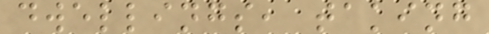dwellings, taking
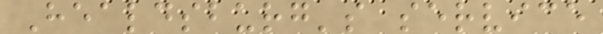Healdsburg's service
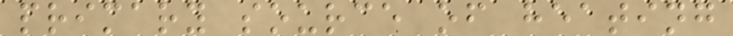primary source of heating
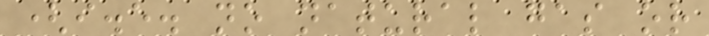(i.e. no natural gas or
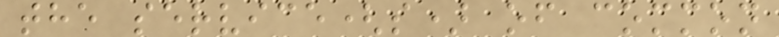the service(s) of common
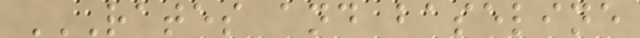RATES AND BASELINE
